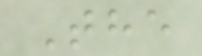The
